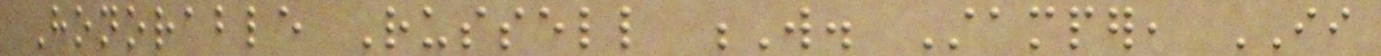Honorable Russell W. Stamper, II
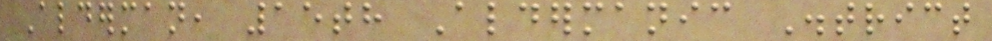Alderman, 15th Aldermanic District
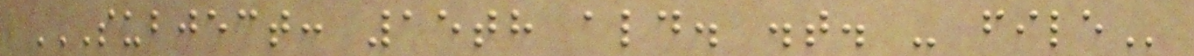SUBJECT: 15TH ALD. DIST. - FILE
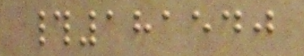#181540
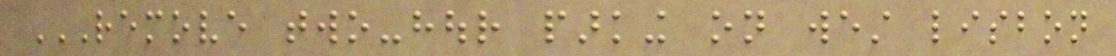REMOVE TWO-HOUR PARKING ON WEST LISBON
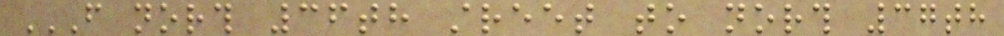FROM NORTH 36TH STREET TO NORTH 37TH
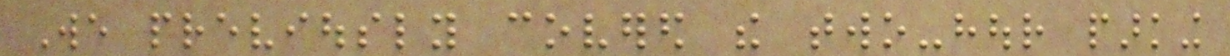We previously covered the two-hour parking
